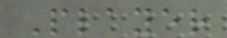Player
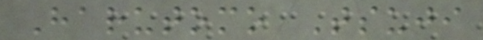Harutomo Tsuji
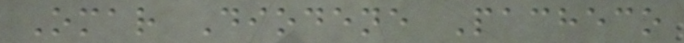Omar Diodene Pacheco
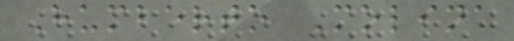Humberto Molina
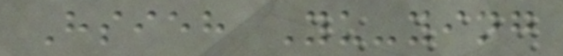Hsieh Yu-ying
